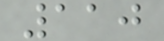110
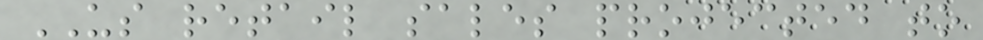US retail sales projected to
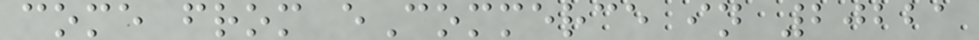come from eCommerce in 20221
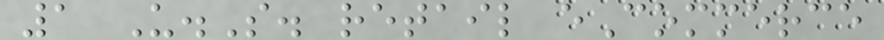1 U.S. retail eCommerce
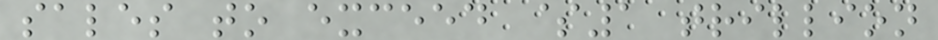sales to exceed $1 trillion
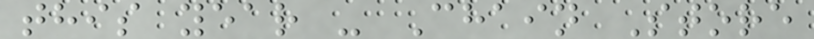this year - Chain Store
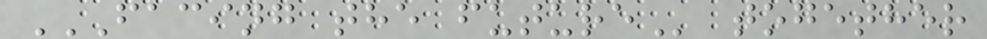FACING THE FUTURE together
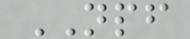NPF
